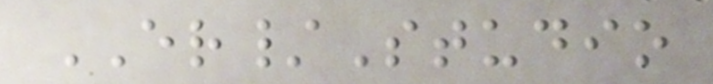ER/Studio
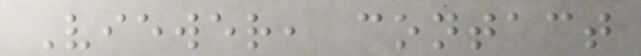Viewer, contact
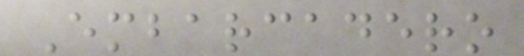Embarcadero
